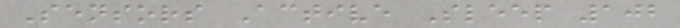Sensors Active Sleep 102
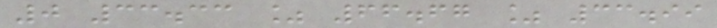0 33.33 % 66.67 % 33.99
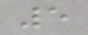5
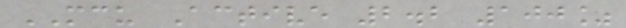MCU Active 2.2 100%
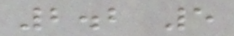2.2 5
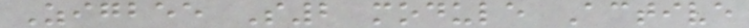Zigbee S2 module Active
